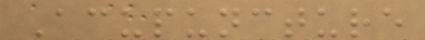Acupuncture
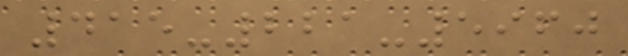415-221-5960
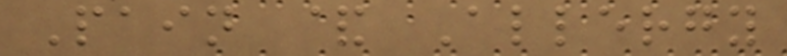Pain & Allergy
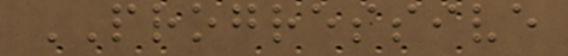PROGRESSIVE
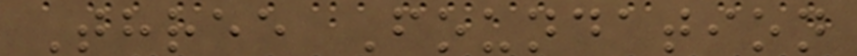Three Foundation
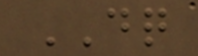DQ
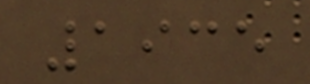1935
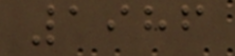1986
